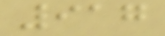917
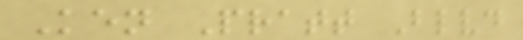Ken Pratt Blvd
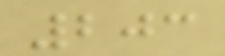203
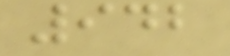942
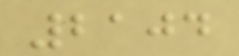2104
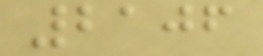2106
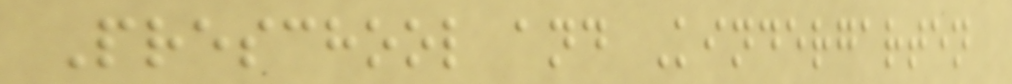Preschool and Kindergarten
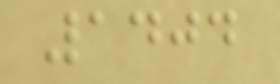1404
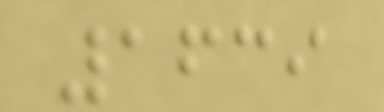1639
